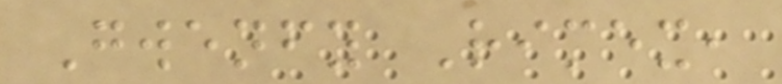Gwenfy Rimex,
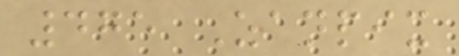475 Zanpix
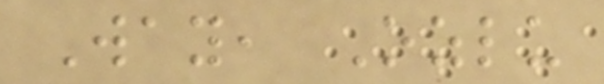Way, Ozlu
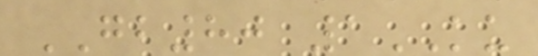GB80 1KU
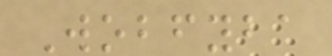Wobfyba
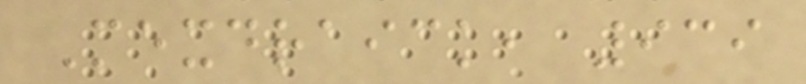Mexdraick, 939
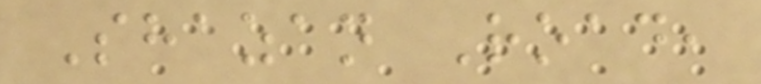Shazan Road,
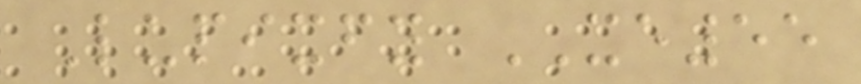Lupixfy XE55
